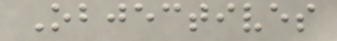Objectives
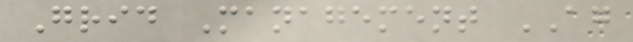Grid Management AG
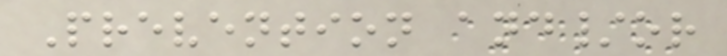Prevention and/or
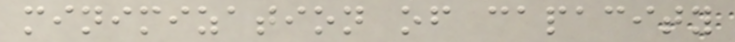minimization of capacity
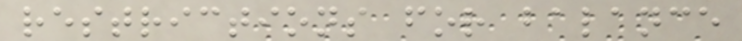restrictions for balance
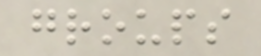groups
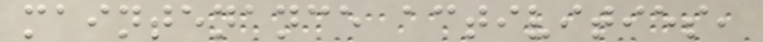maintenance activities,
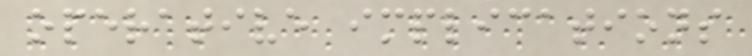operative implications
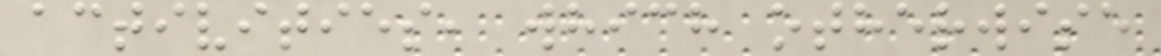activities, which otherwise
